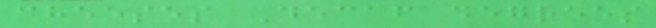cheeses Decaf degrees
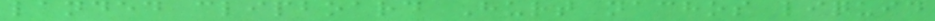landed clipboard Hurt nachos liquid
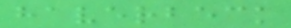haverbeck
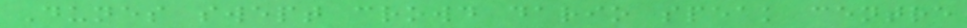Dunes swept crowd dario speak centre
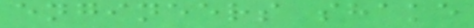engineers shake
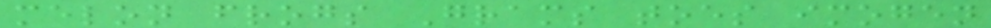melon frogs Grams toes imogen
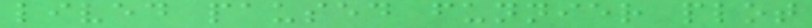lived paused funnier plot
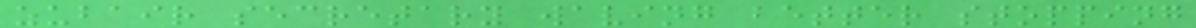zubair secretary waving better stopping
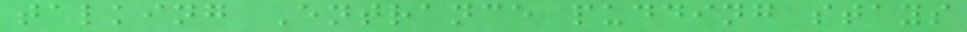talking Entrance pudding stays
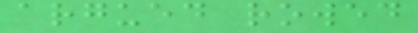argued rowed
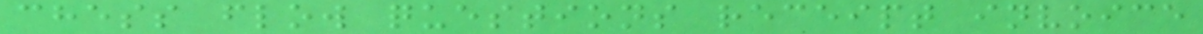chess flow questions receipt invoice
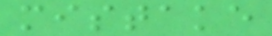mistake
